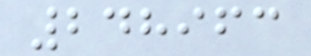248963
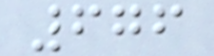676
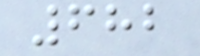682
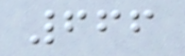666
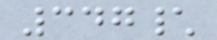347\
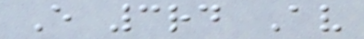E 3rd Av
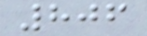806
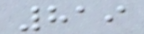819
